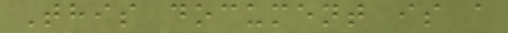This document is a
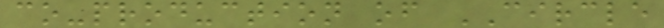co-production of CIRCLE
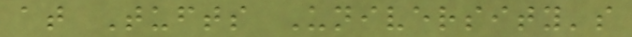at Tufts University's
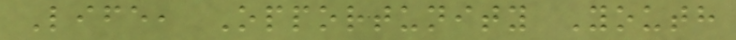Life, Opportunity Youth
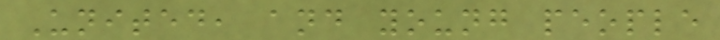United, and young people
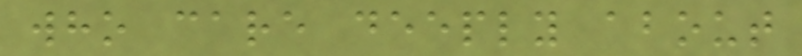who care deeply about
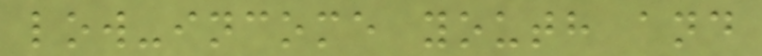low-income youth and
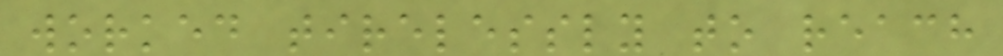worked tirelessly to reach
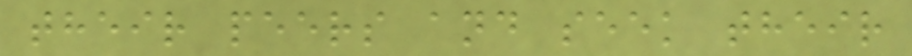their peers and seek their
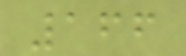166
